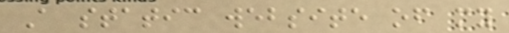A static website of my
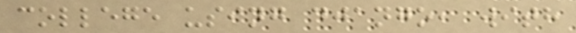college using django, with
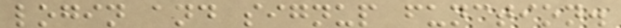login and signup function.
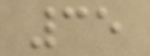35
